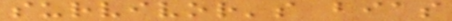survivor's bias
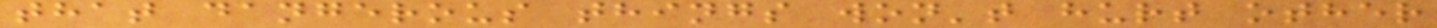that dangerous things won't hurt other
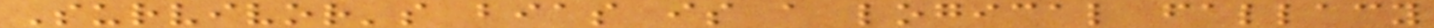Survivor's bias is a logical fallacy
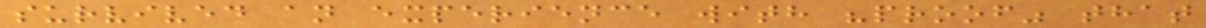survived an experience with "proof" that
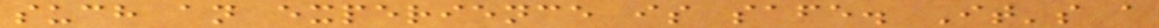such an experience is safe. It's a
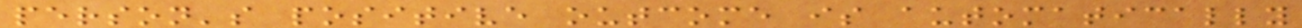person's positive outcome is automatically
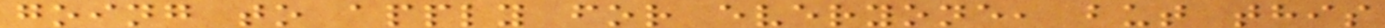going to apply for everyone, but this
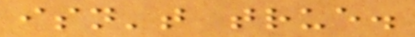isn't true.
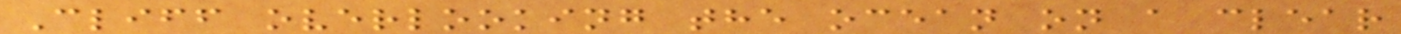Cliff overlooking the ocean on a clear
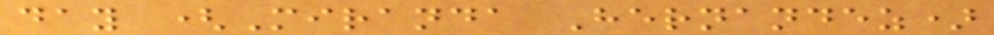day (Miranda Hernandez)
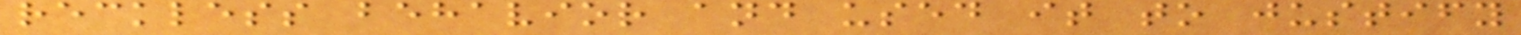reckless behavior and used it to justify
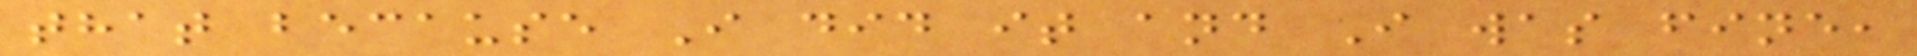that because I did it and I was fine,
